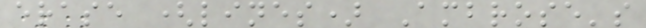erase (lines) Ambrose's
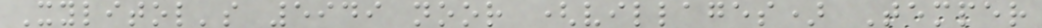Xylitol's 5949 noor (villages) Temper
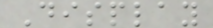Display
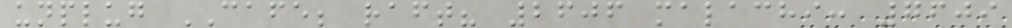unplug CAFE; raft? 2606 malachi: 7609
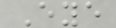Eye
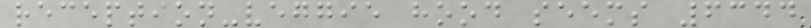reception-veggie hood seems 6344
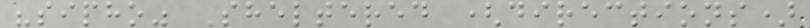"sipho" Sheltered (directions)
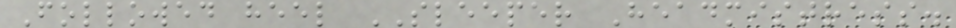Followed heel SLEEPER Headmistress.
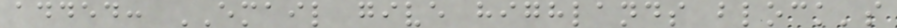added: EMAIL give highlands block's
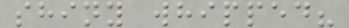shiny whipped?
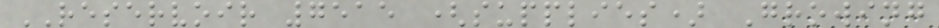RESERVOIR 7515 (supplies) Growing
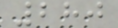280
